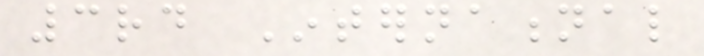3rd International
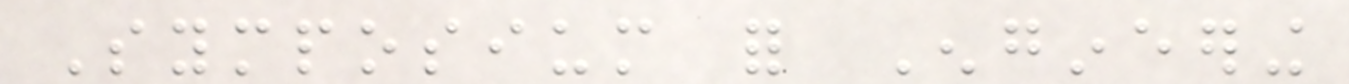Symposium for Engineering
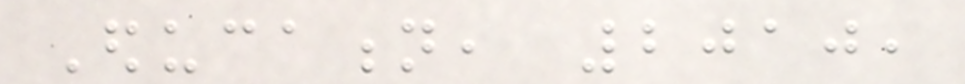Education, 2010,
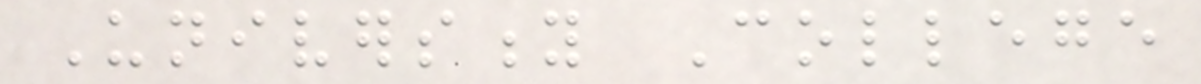University College
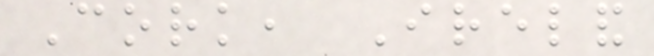Cork, Ireland
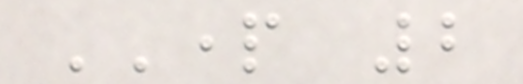PART 2
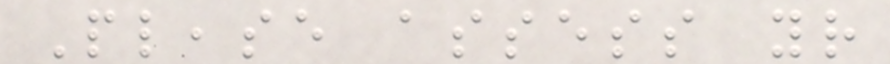Please assess your
